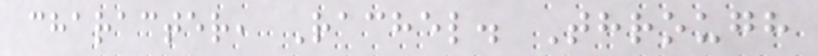character, Rachel. Through
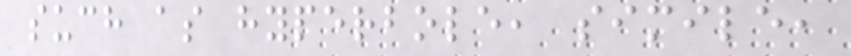such as hyperbole, simile,
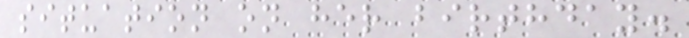situation on her birthday.
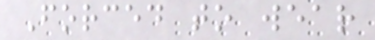Forced to wear
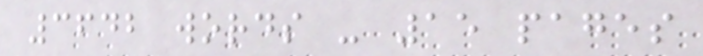3642 words - 15 pages
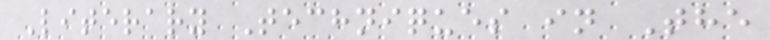Literary Techniques in The
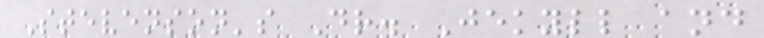Stevenson's Dr. Jekyll and
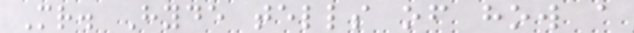Mr. Hyde tells of how a
